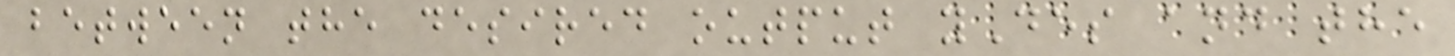between the desired output yDes and the
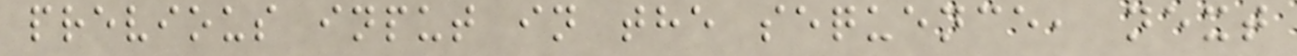previous input in the sequence, next
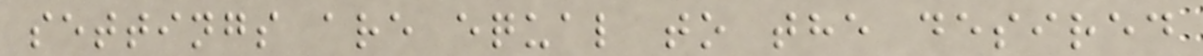settings are equal to the desired
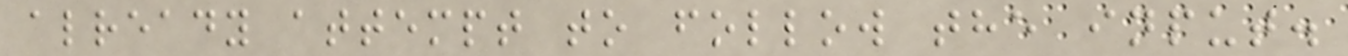already attempt to follow the input.
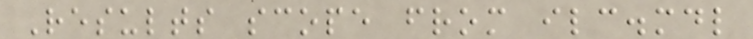Results scope from ilc.mdl
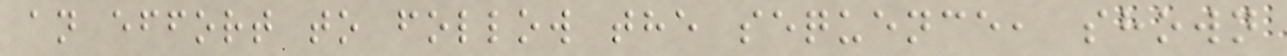an effort to follow the sequence, shown
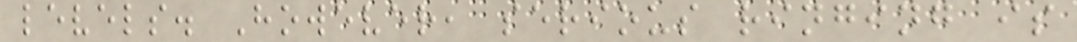levels. However, serious ringing is
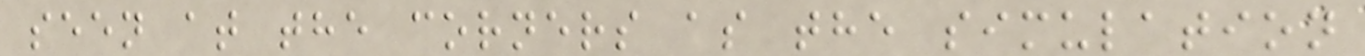seen at the corners as the simulation
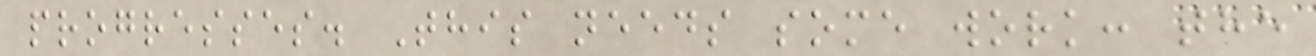progresses. This needs some work: the
